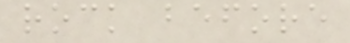rock before
